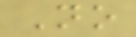No
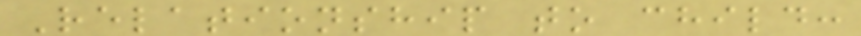Relationship to child:
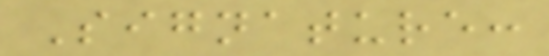Signature:
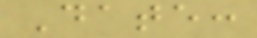Date:
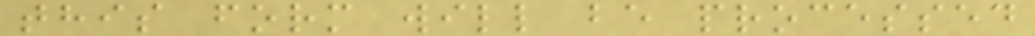this form will be processed
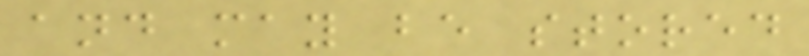and may be stored
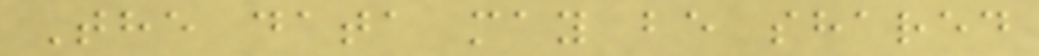The data may be shared
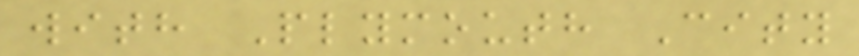with Plymouth City
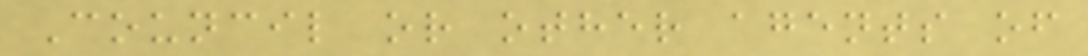Council or other agents of
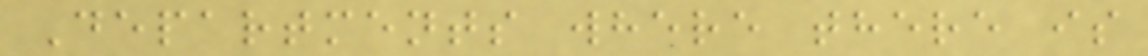Departments where there is
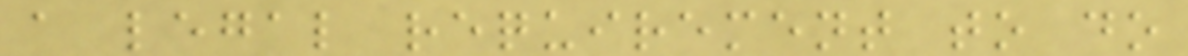a legal requirement to do
